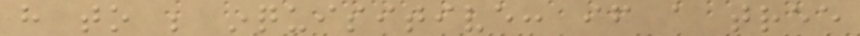have to be inquisitive: if a tree
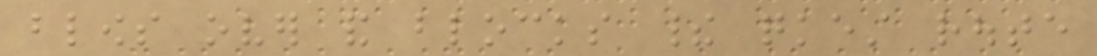blows over and blocks their quickest route
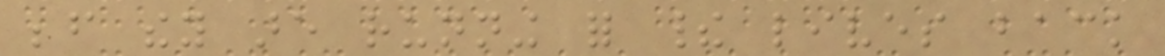before they are running for their lives back
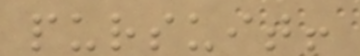pursuit!
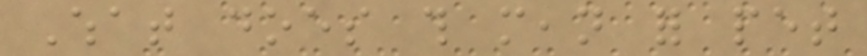What does this mean for pet
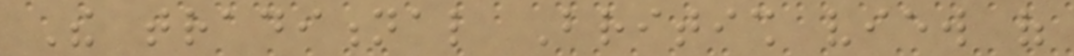The traditional British view of
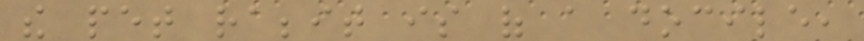the pet rabbit is of a docile,
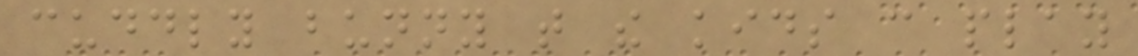cuddly bunny that the kids can play
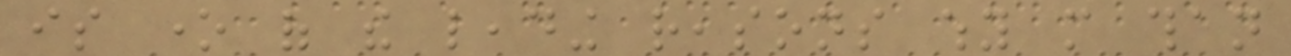is one of the leading reasons why more than
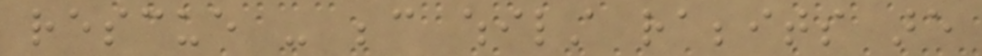rescue - because whilst rabbits are
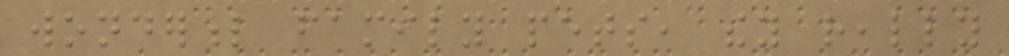wonderful family pets, they really
